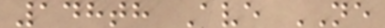148th Ave NE
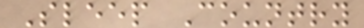Sleep Country
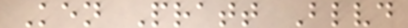Ken Pratt Blvd
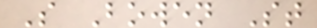S Bowen St
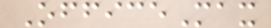OfficeMax
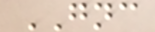GNC
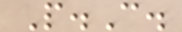P.C.
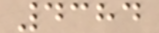4384
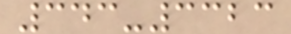343-3323
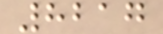8217
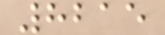8215
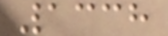1338
